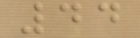44
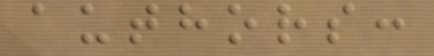authors:
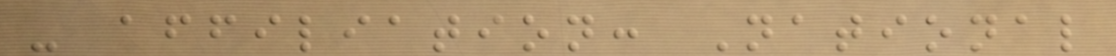- affiliation: National
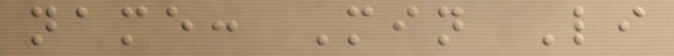name: Min Li
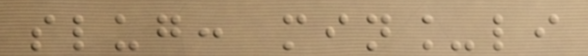slug: min_li
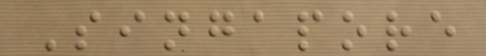Singapore
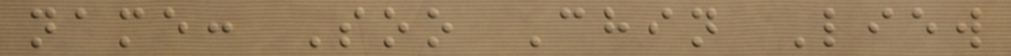name: Soo Chin Liew
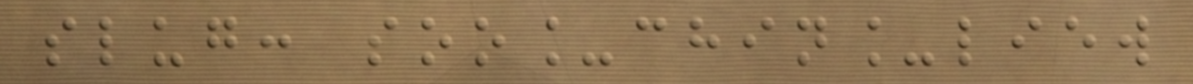slug: soo_chin_liew
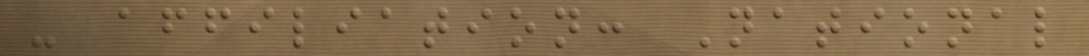- affiliation: National
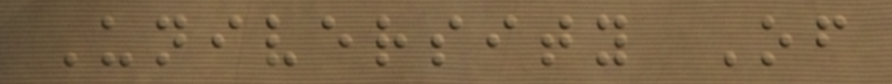University Of
